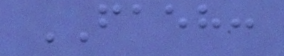FAEH:
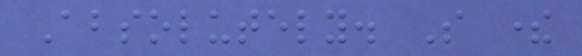Absolutely. So there
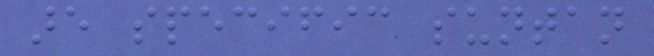are specific suntan
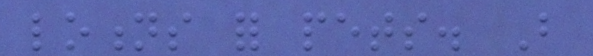lotions for pets. But
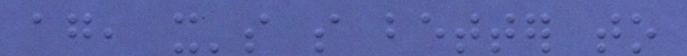again, it's so better to
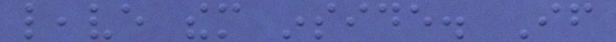leave them inside. If
